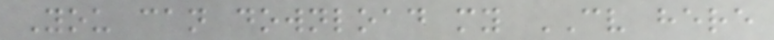You can download my CV here
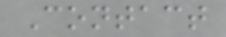Contact
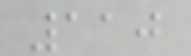110
